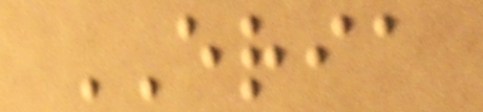ERIA
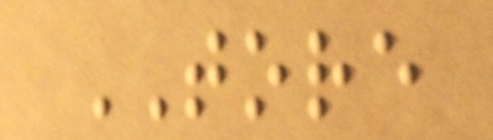TORE
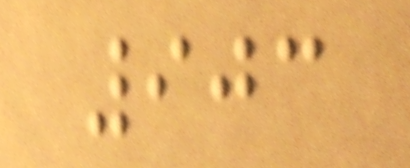903
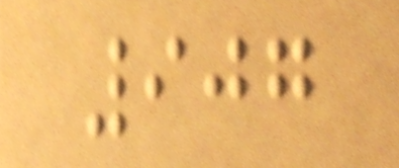907
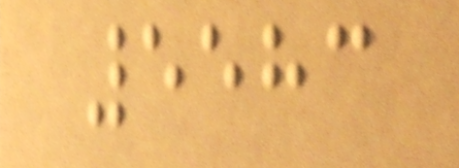5583
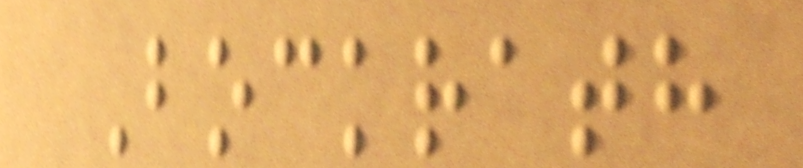Bockrath
